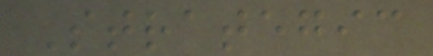Strategic
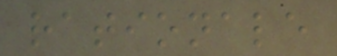rationale
